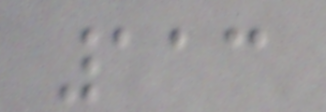113
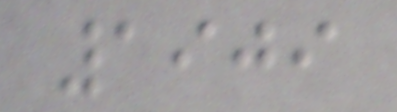1909
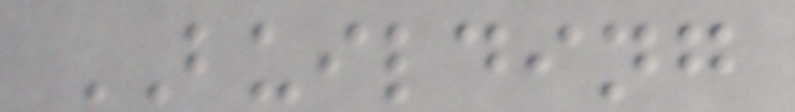BUILDING
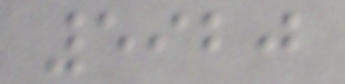5920
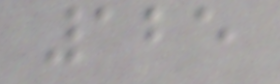125
